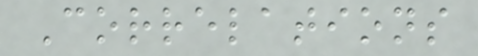Correlations
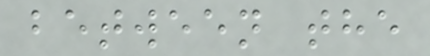between the
